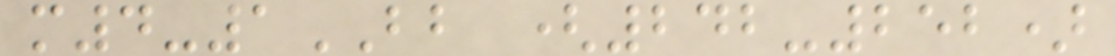m4-1BB (242-252)
